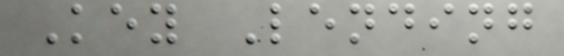Key Lending
